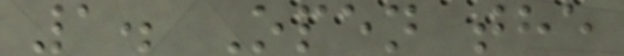1. Open the
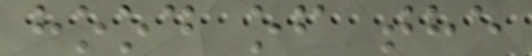hood of the
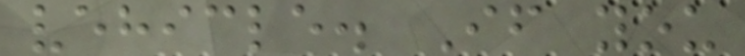vehicle. If you
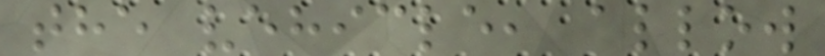the vehicle, allow
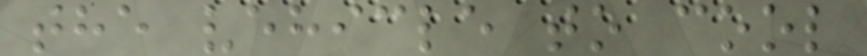the vehicle to cool
